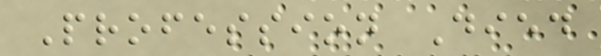Profession Died
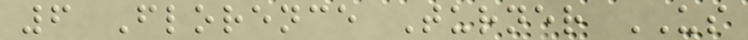6 Florence Turner US
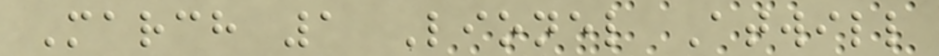March 1 Lionel Atwill
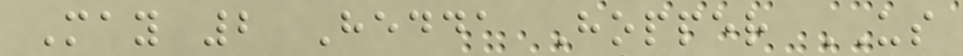May 2 Hedda Hopper US
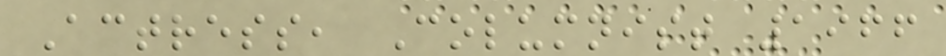Actress, Columnist 1966
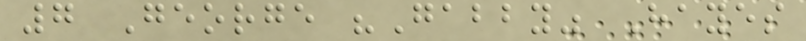7 George "Gabby" Hayes
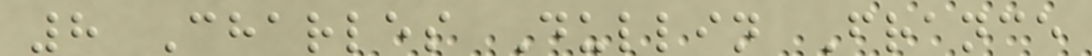8 Charles Dullin France
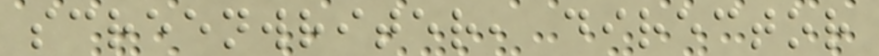screenwriter, director
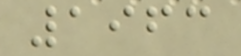1963
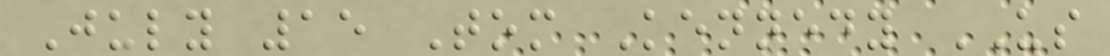July 15 Tom Kennedy US
